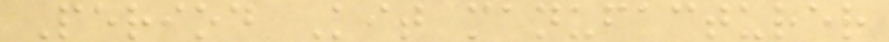Period Kit manufacturer
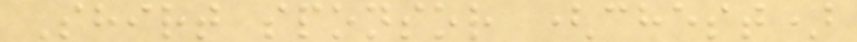Shirt sponsor (chest)
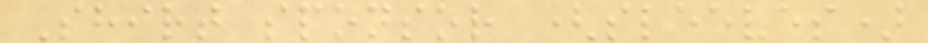Shirt sponsor (sleeves)
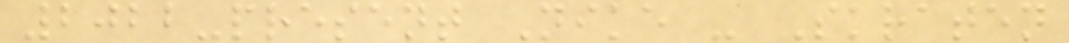2022-present Nike - Skraten
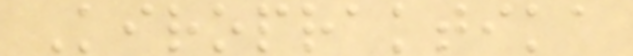Kiropraktika
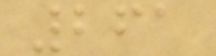261
